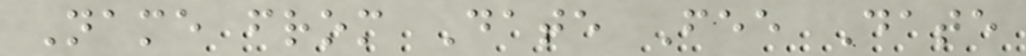Name from Date Fee Date
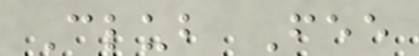Club Fee
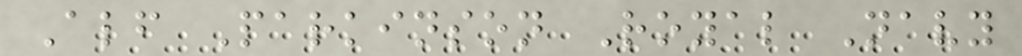Alf Parkinson Royal Navy
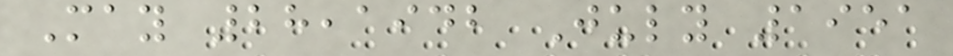May 28,1942 July 1951
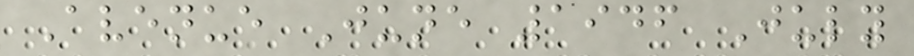Avenue June 1946 July
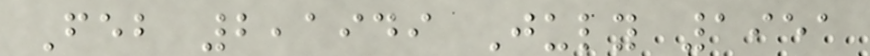Feb 2,1949 July 1951
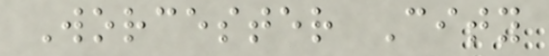Worcester City
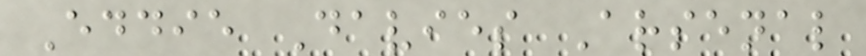Eddie Davies Arsenal
